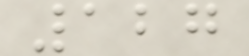127
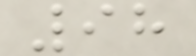98
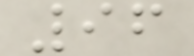96
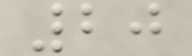20
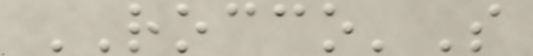ROCCO'S
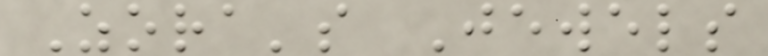Zora's Jewels
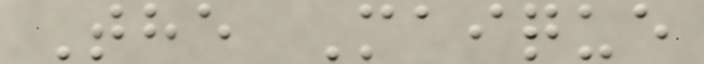The Maique
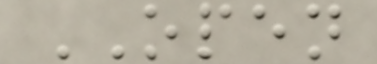OPEN
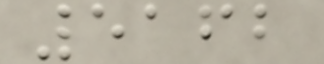5162
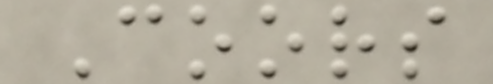Coors
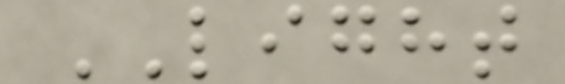LIGHT
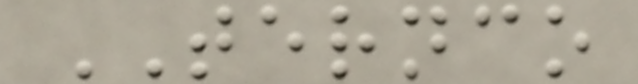TERNCO
